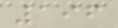196
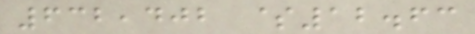632,402 $12.63
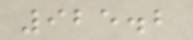925.2
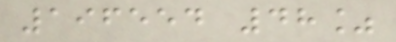196554 48%
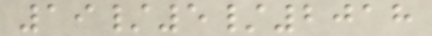19/5/2018
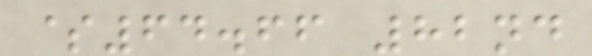$64.66 82nd
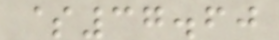$37.60
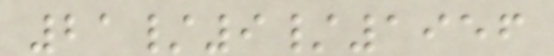21/9/1956
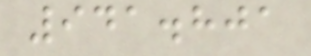941.801
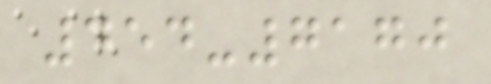454-7170
